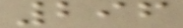296
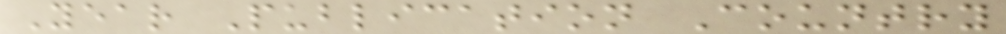Year Publication Country
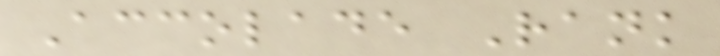Accolade Rank
